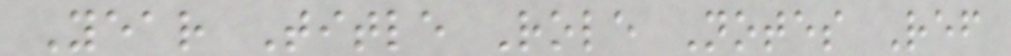Year Title Role Notes Ref
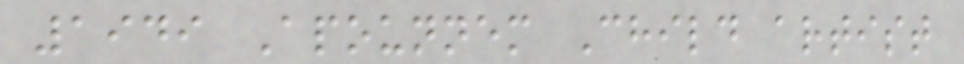1949 Apounnem Child artist
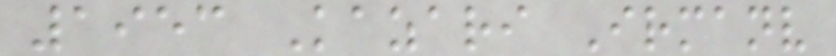1953 Kazari Irmanv
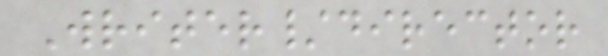Writer/director
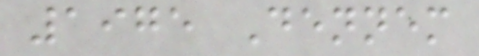1975 Dennem
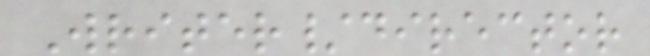Writer/director
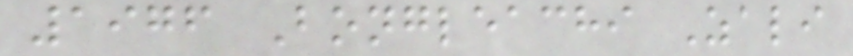1976 Bongleachi Zali
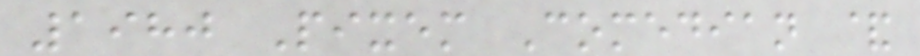1980 Pixem Comedian &
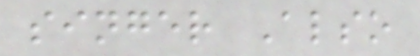singer Also
